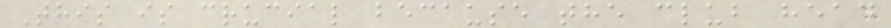This is crucial because the club head
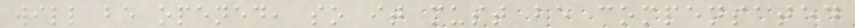will be opened, so it must be compensated
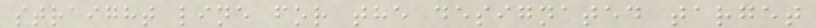straight line for the designated target
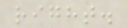right.
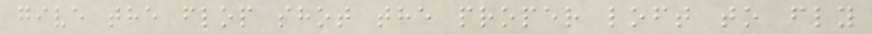give the flop shot the proper loft to fly
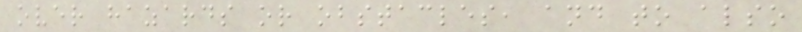over hazards or obstacles, and to also
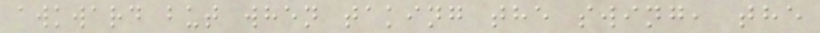awkward but when taking the swing, the
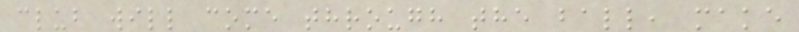club will come through the ball, make
